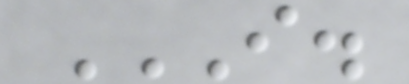I.
